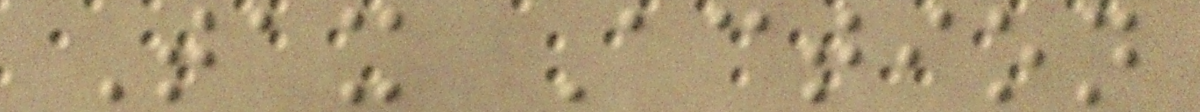Tax Action
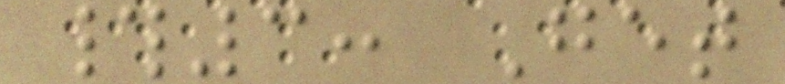#3: Get
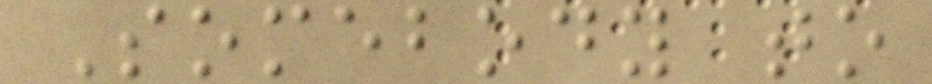Somebody to
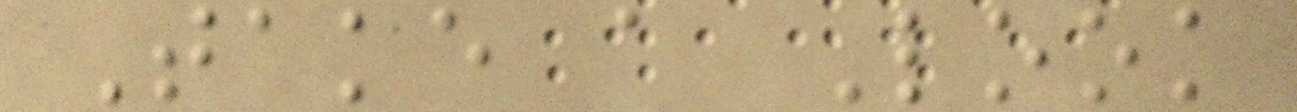Take a Look
